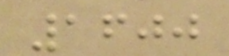1600
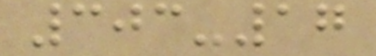303-17
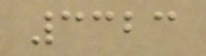3323
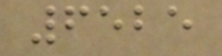6525
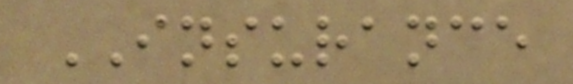INSURANCE
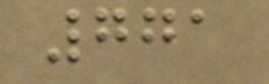771
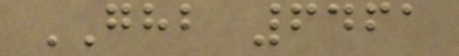GHB 6461
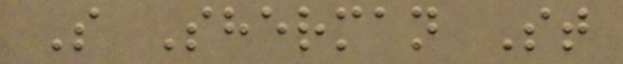S Sherman St
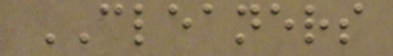CLEANERS
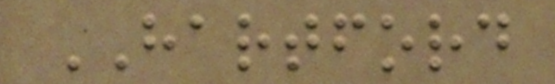HARTFORD
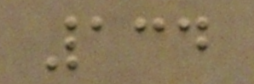134
